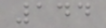144
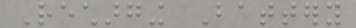Recharging Battery
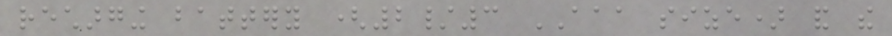recharging battery (2/3 AAA size) and the
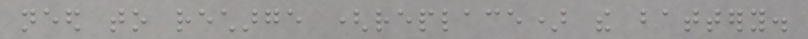need to recharge (replace) the battery.
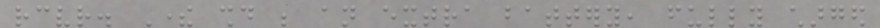receiver. There should be an extra battery, fully charged
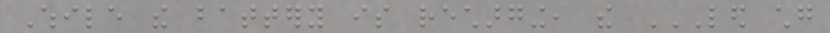While the battery is recharging, the LED CHG
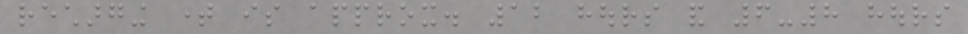recharging time is approx. 12 hours and 6-8 hours
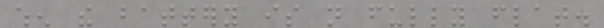when the battery is not fully flat.
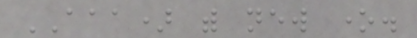AAA) with new one.
